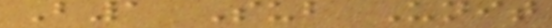B1 Sub Unit
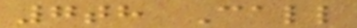7th Call
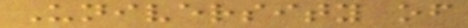University of
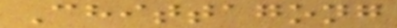Chittagong
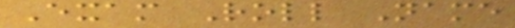Exam Roll Name
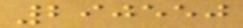290550
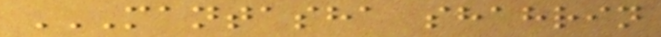MANTASHA SHAHRIN
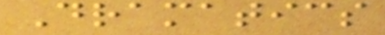Dramatics
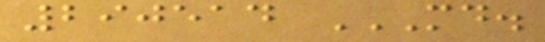290514 MD.
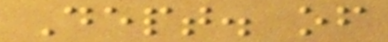Dept. of
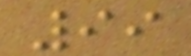99
